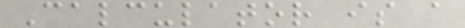Calculator is a
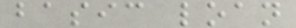basic loan
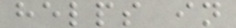helps in
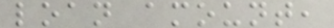loan amount,
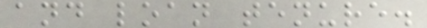and loan tenure.
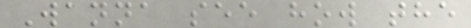Wanna see how the
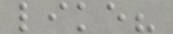like?
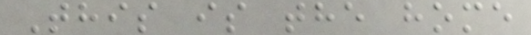This is the home
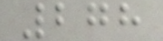278
